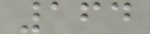164
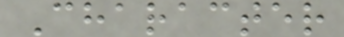Character
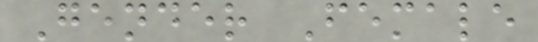Gender Female
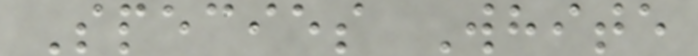Species White
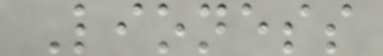Lioness
